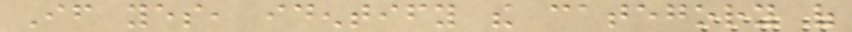If yes, identify the category of
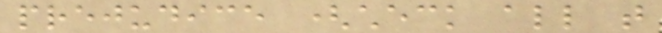prejudice (check all that
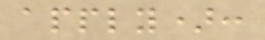apply):
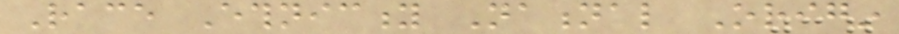Race Ethnicity National Origin
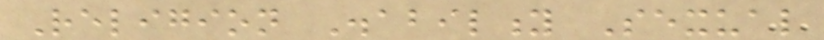Religion Disability Sexual
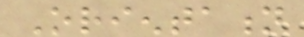Orientation
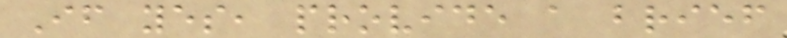If yes, provide a brief
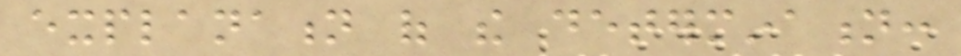explanation of the determination:
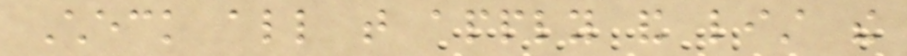Check all that apply and list the
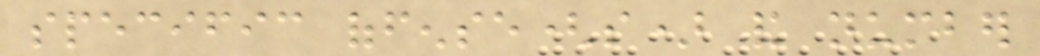specific offense(s) and number
